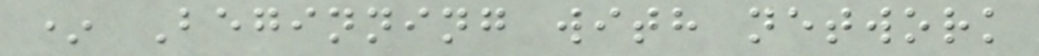* Beginning with network
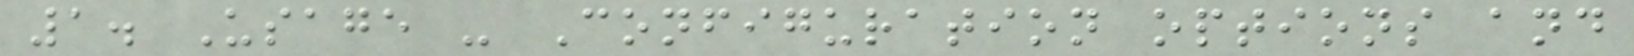1. Usage - Configuration options and
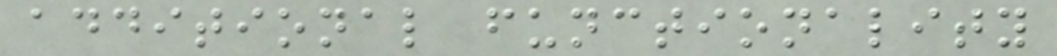additional functionality
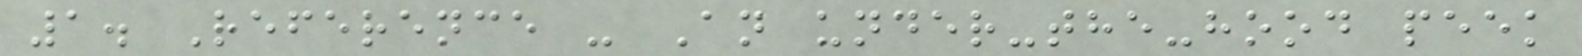1. Reference - An under-the-hood peek
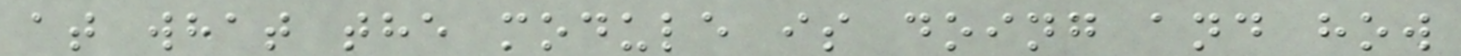at what the module is doing and how
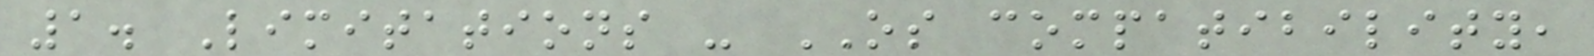1. Limitations - OS compatibility,
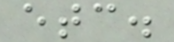etc.
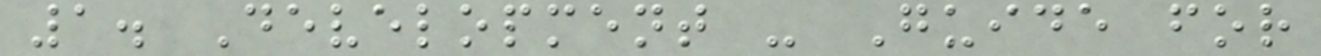1. Development - Guide for
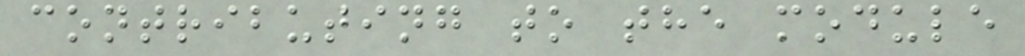contributing to the module
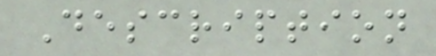Description
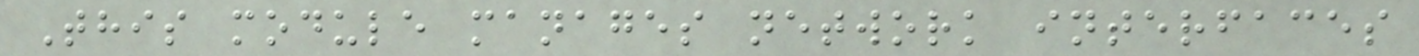This module manages network interfaces
